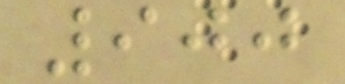900
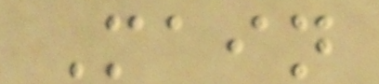Main
